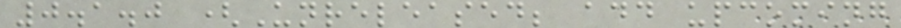0.1.0 (Unreleased; add upcoming
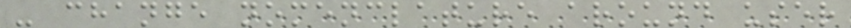- change nomenclature around user
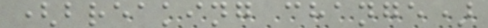(breaking change)
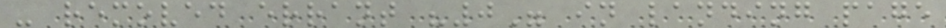- removed errant "0" in landing page
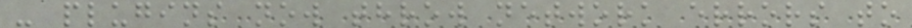- plugins now throw network errors to
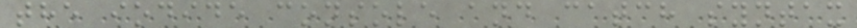the iodide console and catch syntax
